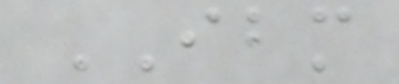IBM
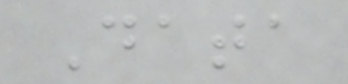Data
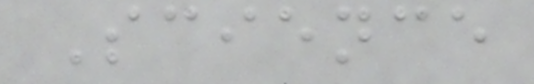Science
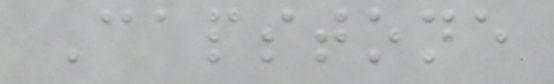Capstone
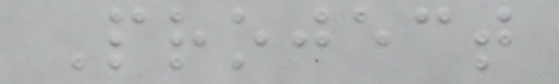Project
